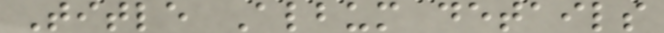Title Album details
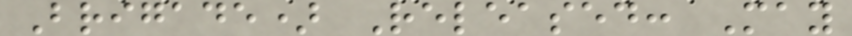Brigade) Released: May
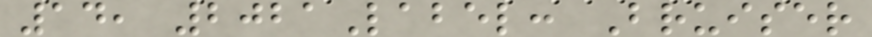14, 2021Label: Bruiser
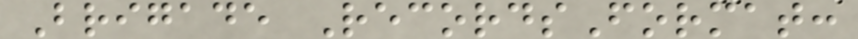Brigade RecordsFormat:
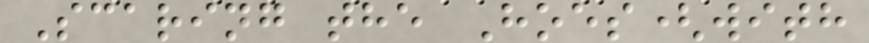Scaring the Hoes(with
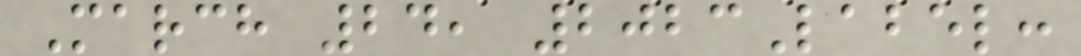March 24, 2023Label:
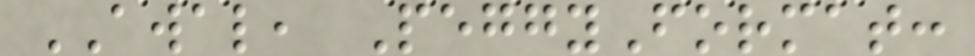AWAL, PeggyFormat:
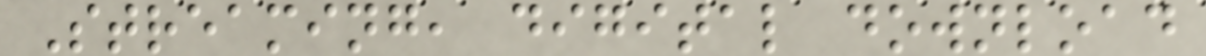Streaming, digital download
